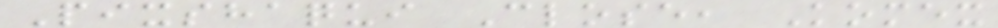Pixshaqui Close, Komex
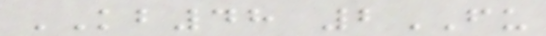KB48 2FU
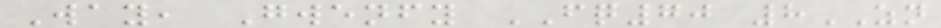Way, Gwenfy FQ70 8ZN
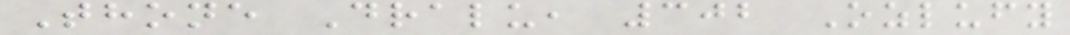Thone Dralu, 302 Ozlufy
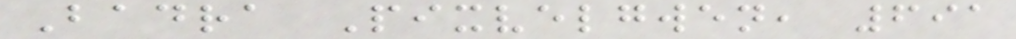Badra Pixvelgwen, 691
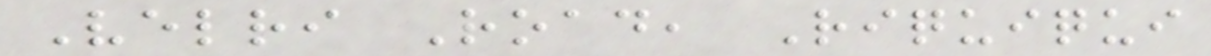Velri Road, Riquiqui
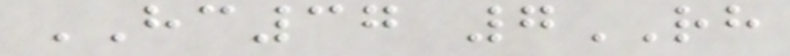HC37 7RH
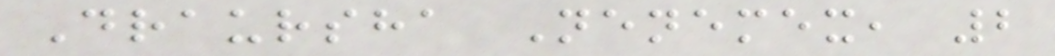Draursha Nenemex, 2
